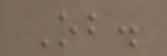Ob.
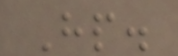Hp.
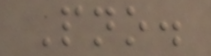Pno.
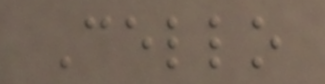Cello
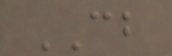CB
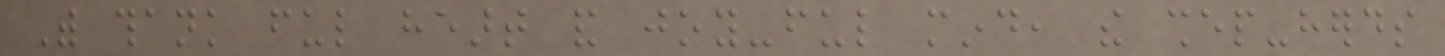With thank ful heart and joy-ful mind, the shep-herds
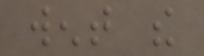went the
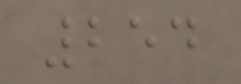254
